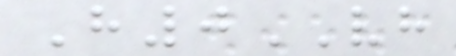H0VH
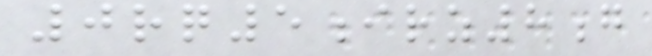0rq5irz8g
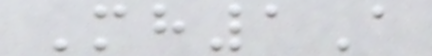Mh1A
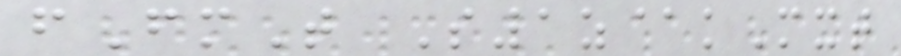fFmT S1z@kMxt
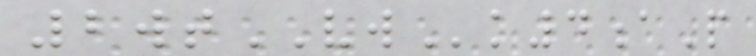2wtVWk4aP
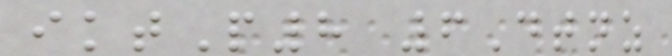iktP8 6Dtnz
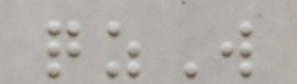qzW
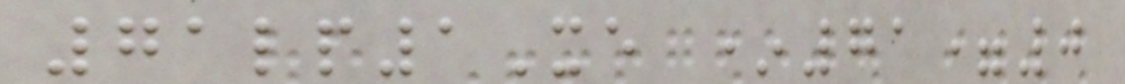71lp1Xe *71=0
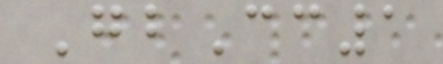GbCc1
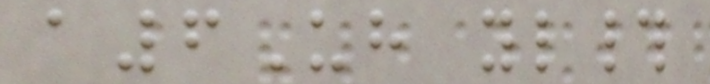a6Uh yl#
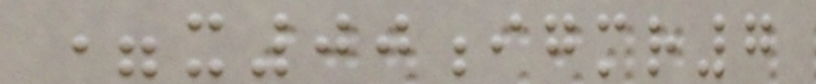=x00igmr7
